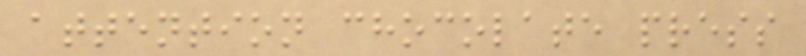attention chocolate press
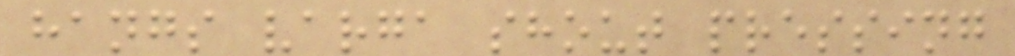hangs varga shout pressing
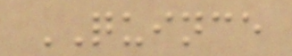QUINCE
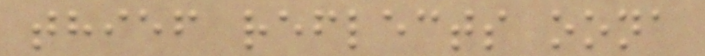thief reflects oona
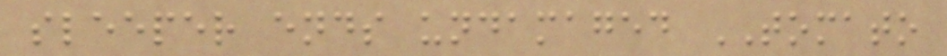sleeper ends undamaged TOMATO
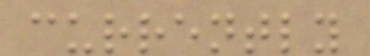currently
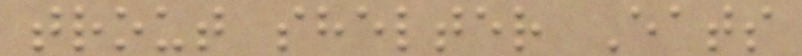trout shelter Eats
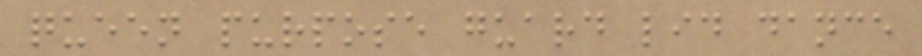queen purpose guard lid dance
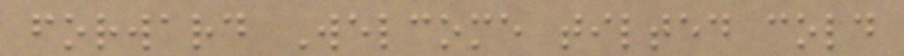forward Welcome tilted cold
